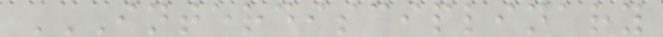INTERDISCIPLINARY
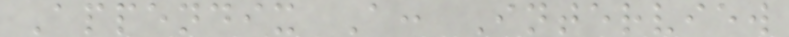Appendix A: Interview
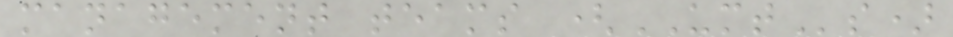management teams (UMTs)
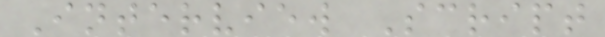Interview Script
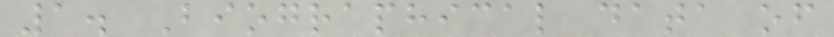1. Biographical data of
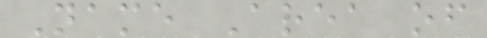Name Area of
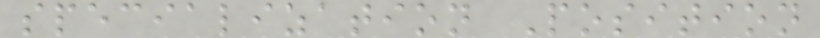specialization Position
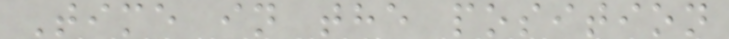Time in the position
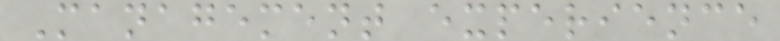Management experience
